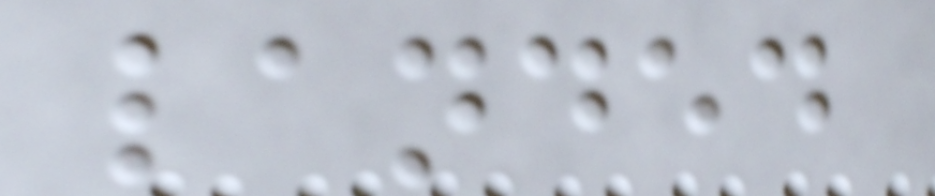landed
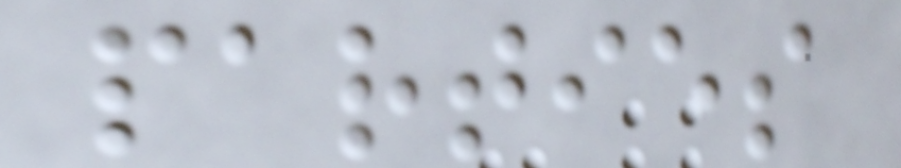parties
